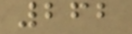262
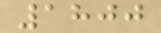1800
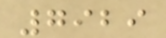7929
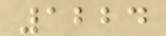1224
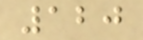120
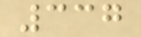337
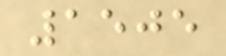1505
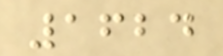1624
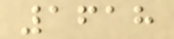1618
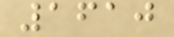1610
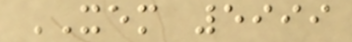XEM 5999
